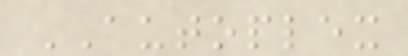AUTOPLEX
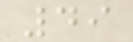49
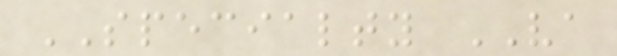SPECIALTY VA
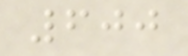600
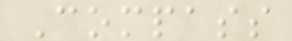Compass
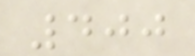400
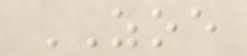ZOE
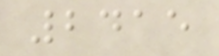2415
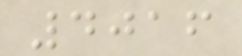4016
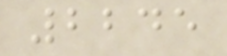2245
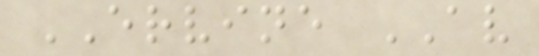ERVINE AV
